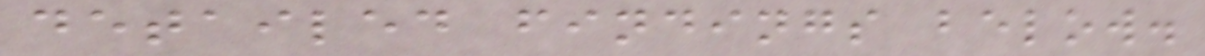detailed findings below.
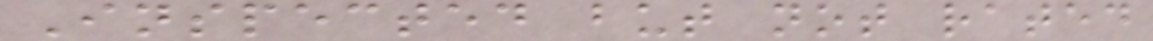Inspected but not rated
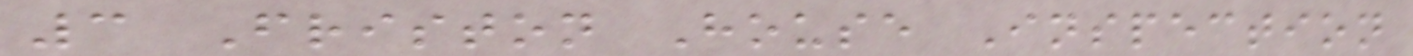3 Friston House Inspection
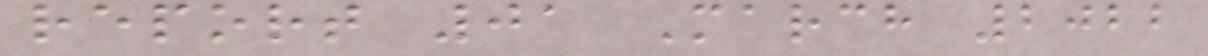report 01 March 2022
